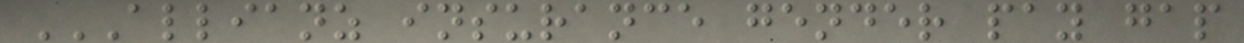ALLIANZ INSURANCE GENDER PAY GAP
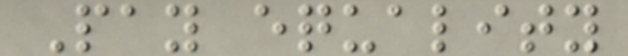Pay equality
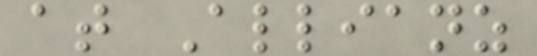at Allianz
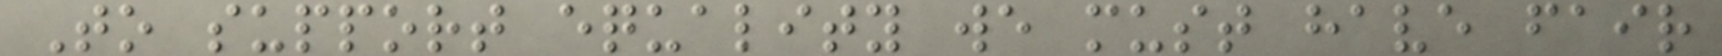To support equality we must have fair
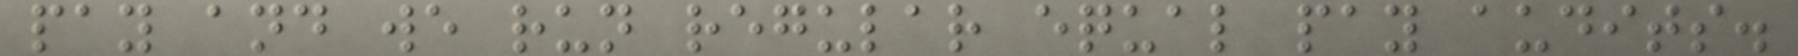pay and we run regular equal pay audits.
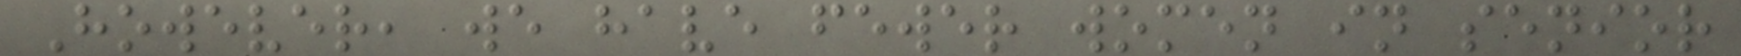However, we have fewer women in senior
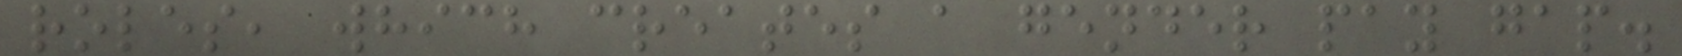roles, which creates a gender pay gap.
